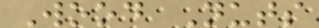Wood Nuts
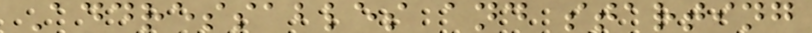Addressables and starting
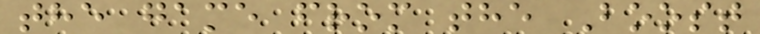the game from the Boost
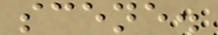scene.
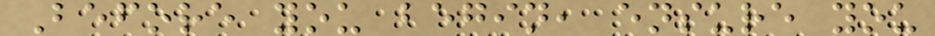Before you begin, ensure you
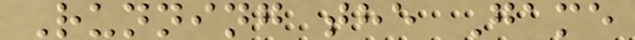Running the Game
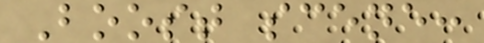Boost scene:
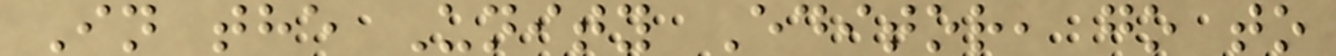In the Unity Editor, go to
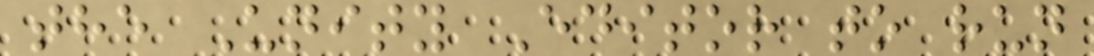the Unity Editor to run
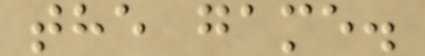the game.
